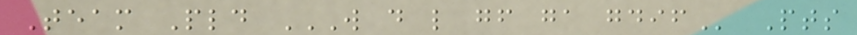Team Pld W D L GF GA GDIF Pts
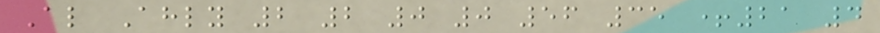Al Ahly 2 2 0 0 56 35 +21 4
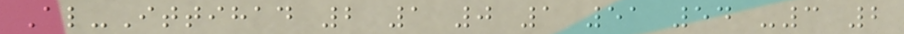Al-Ittihad 2 1 0 1 51 54 -3 2
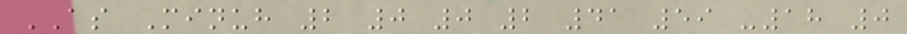AS Minuh 2 0 0 2 41 59 -18 0
